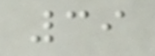39
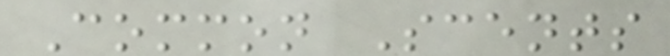Common Scents
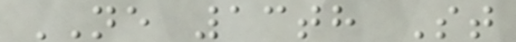NE 13th St
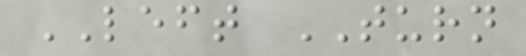LEFT TURN
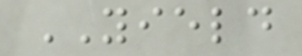YIELD
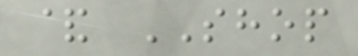& SHOP
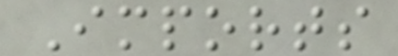Imports
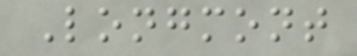Longmont
